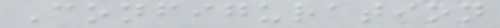Configuration
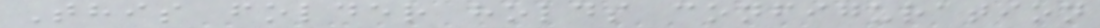This folder holds configuration
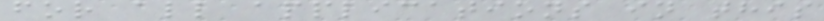for all applications in this
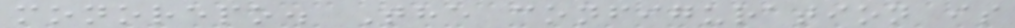monorepo. The configuration is
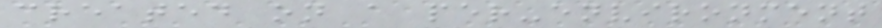created on a per-environment
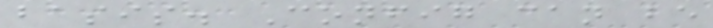basis. Config can be
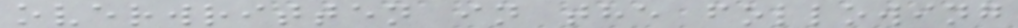overwritten in the following
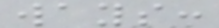ways:
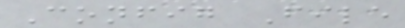Config File
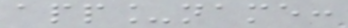app_name:
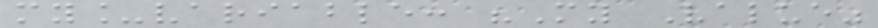my_variable: "My Value"
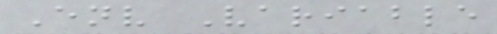Env Variable
